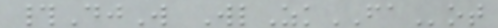#DjW WlZkFAot
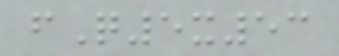fQ5x53
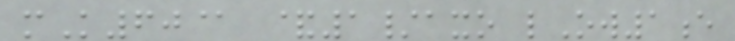mK60@ &1/axo lOw1e
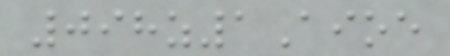098z1Aioe
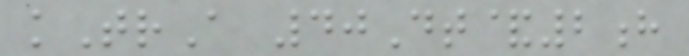kTrA 40Dt&2h
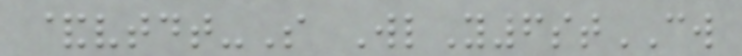&vtdt-S WlY6stCW
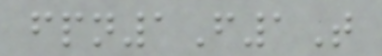fpn1F1T
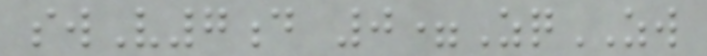swV7d 0=ZqZW
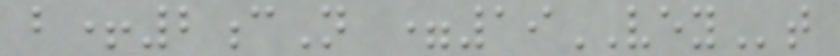b+2cN =19VEYt
